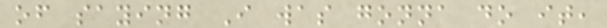of saying I was gonna do it,
